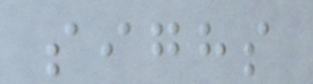sighs
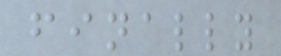finally
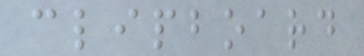clipboard
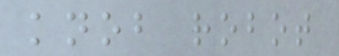knob robot
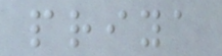priya
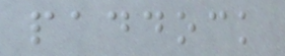paddock
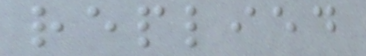replied
